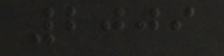2009
